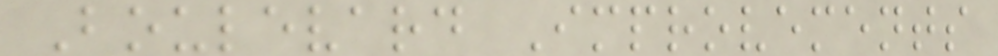Boulevard Improvements
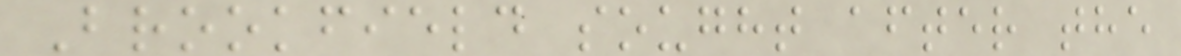Brookfield sought after the
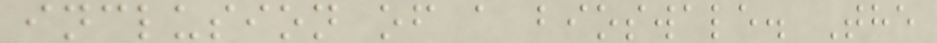inclusion of a bioswale. The
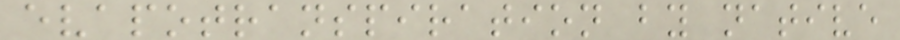evapotranspiration by native
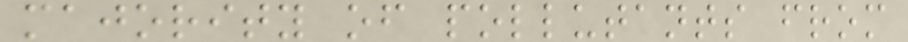majority of pollutants from
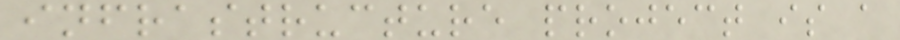infrastructure project is a
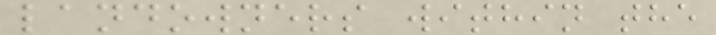landowners within the
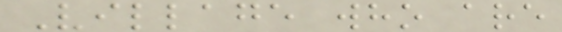Village who are
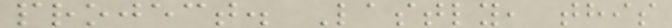project. Lastly, this
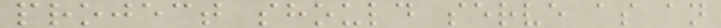project should serve as an
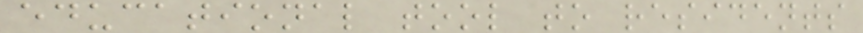educational tool to residents
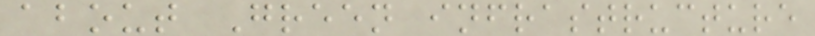about Green infrastructure
